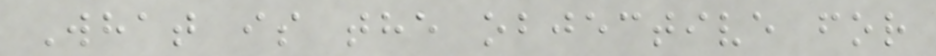What is the objective for
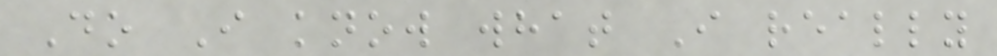Do I know what I really
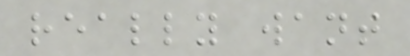really want
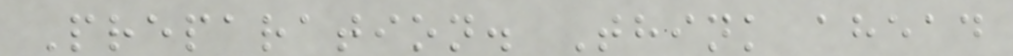Preparation. Think ahead
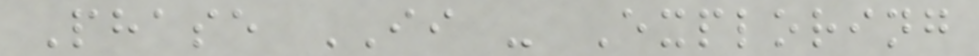Phase II - Exploring
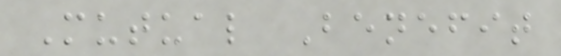Mutual Benefit
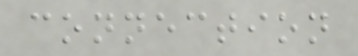connection
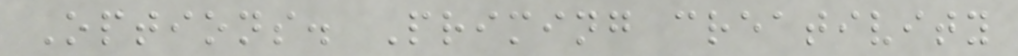Options. Priming creativity
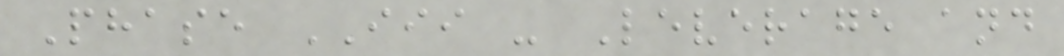Phase III - Leverage and
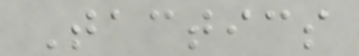Tactics
